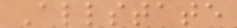Allstate
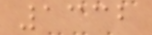1332
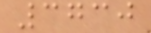3730
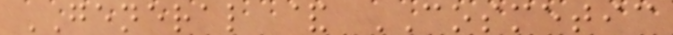GENERAL & COSMETIC
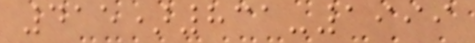415)831-1999
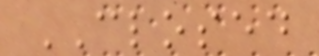CLOSED
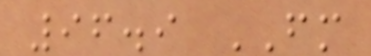96.9 FM
